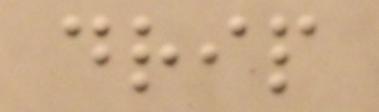drip
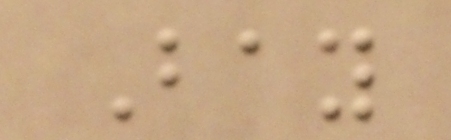Bay
